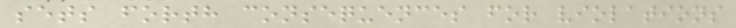sets forth consequences for violations
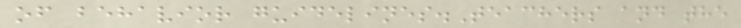of behavior guidelines.Teachers and the
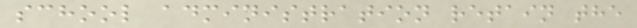school administration retain the
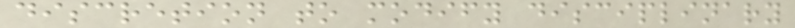discretion to modify disciplinary
